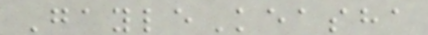GayleKeasha
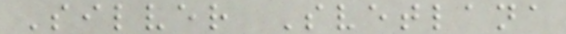Silver Svetlana
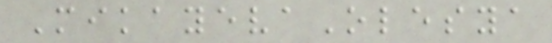MikayevaOlesya
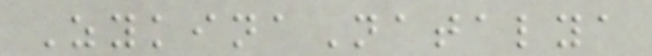ZykinaNatalya
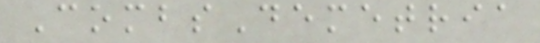CombsDemetria
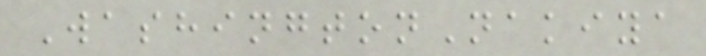WashingtonNakiya
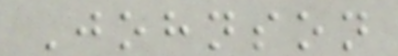Johnson
